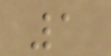1
